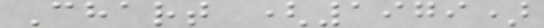Chart (1979)
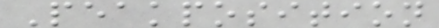Peakposition
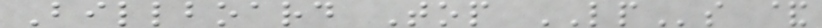Billboard Top LPs &
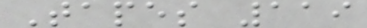Tapes 119
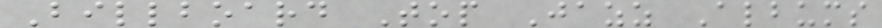Billboard Top Jazz Albums
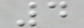4
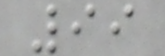99
